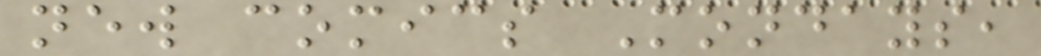new comics Mondays,
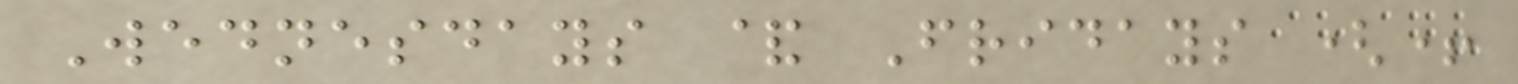Wednesdays & Fridays (+
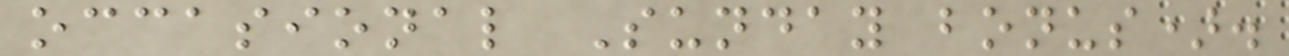occasional Sunday bonus).
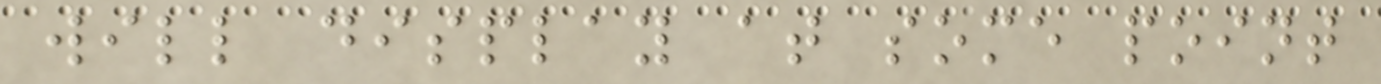will display at some point
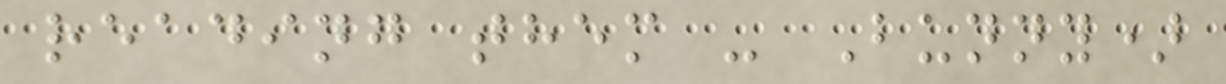reading them - Bunny)
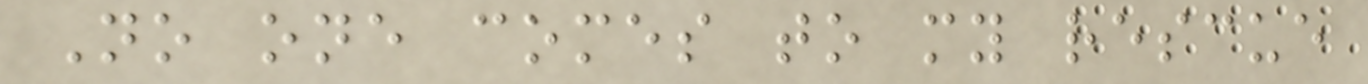No one comes to my rescue
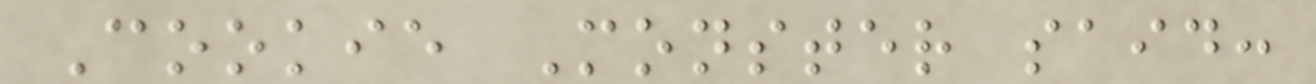Cookie Monster said:
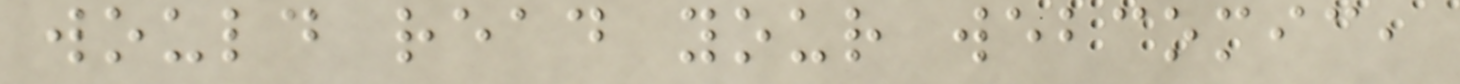would read your webcomic,
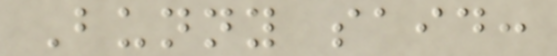Bunny said:
